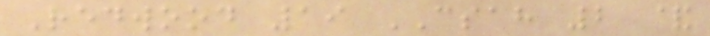Redwood 19 CSAH 2 &
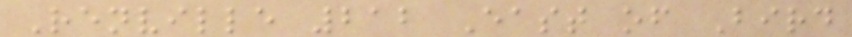Renville 212 East of Bird
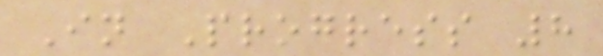In Progress 8
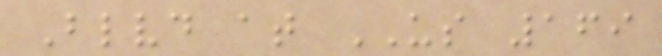Blvd at US 169
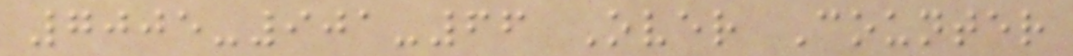7005-901-66 Over Counter
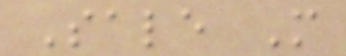Sale M
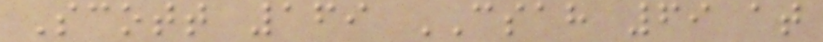Scott 169 CSAH 69 at
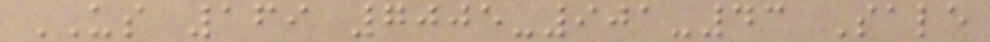US 169 7005-901-43 Sale
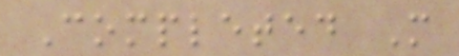Completed M
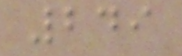249
